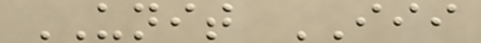UNIT III
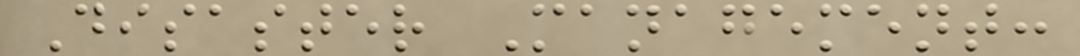Disaster Management:
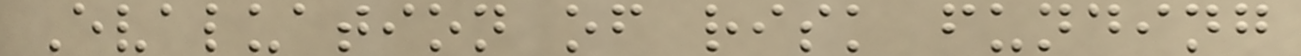Evaluation of risk funding
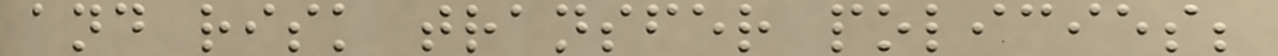and risk transfer policies;
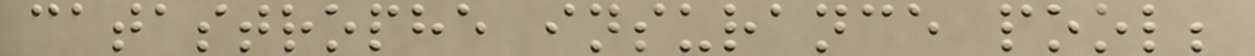catastrophe insurance pool;
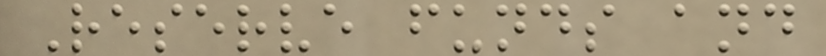Reserve funds and
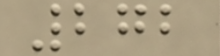272
